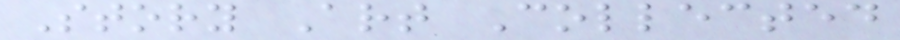Story Art Collected
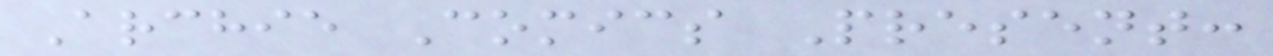Archie Comics Present:
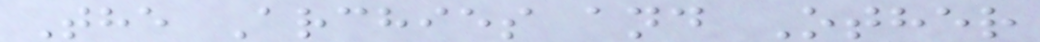The Archies and Other
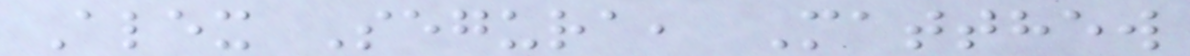Alex Segura, Matthew
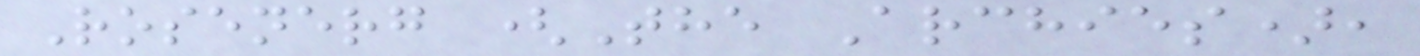Rosenerg (The Archies),
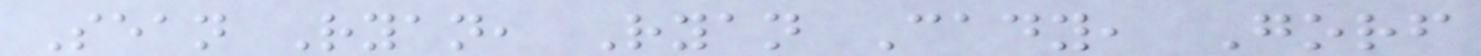Sean Ryan, Ryan Cady, Gorf
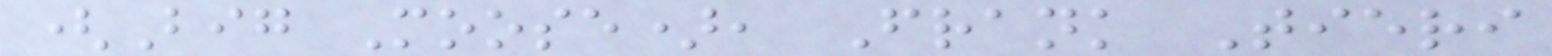(Big Moose), Frank Tieri
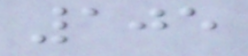105
